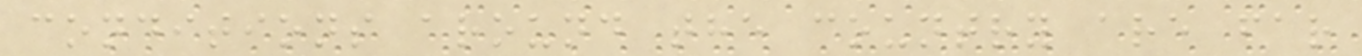conditions around the country are far
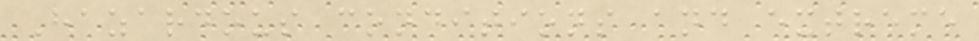Hazardous conditions and extreme
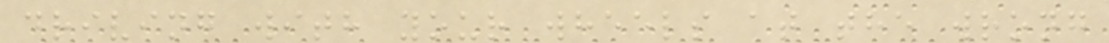driving with your wheels at the wrong
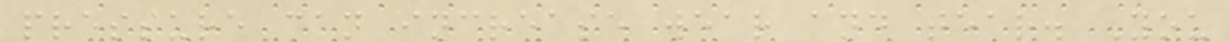pressure can increase wear and tear. You
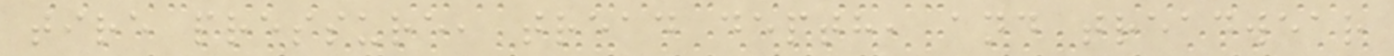tire pressure, tread depth, and treadwear
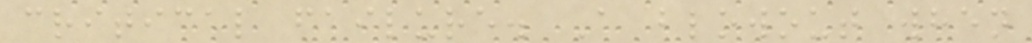critical failure. A blowout when
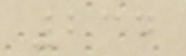234
